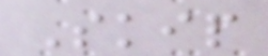Skip
